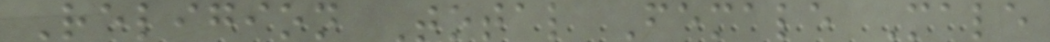Religion Total Female Male
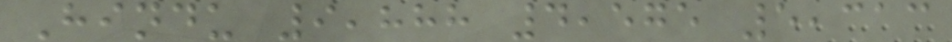Hindu 9,888 4,575 5,313
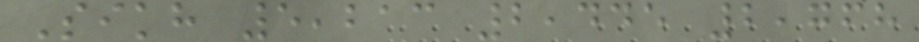Sikh 5,213 2,445 2,768
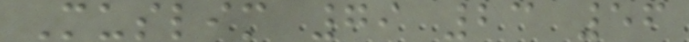Muslim 79 23 56
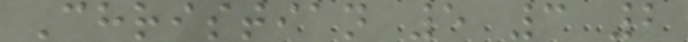Christian 5 3 2
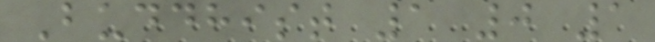Buddhist 1 0 1
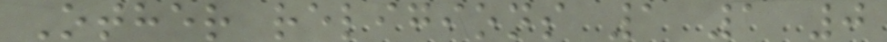Other religions 1 1 0
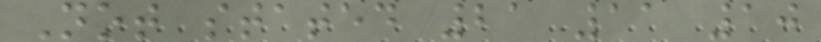Not stated 21 11 10
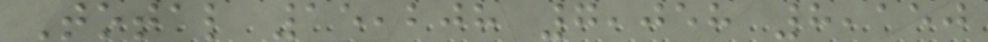Total 15,208 7,058 8,150
